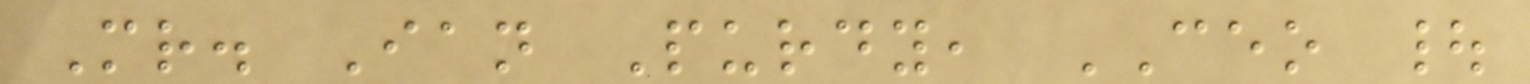Mr. Ian Purdy, CEO |
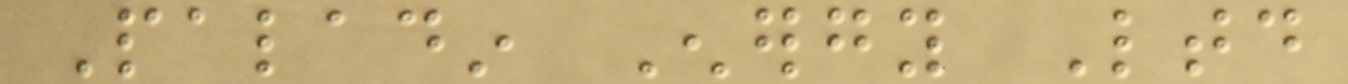Paladin Energy Ltd
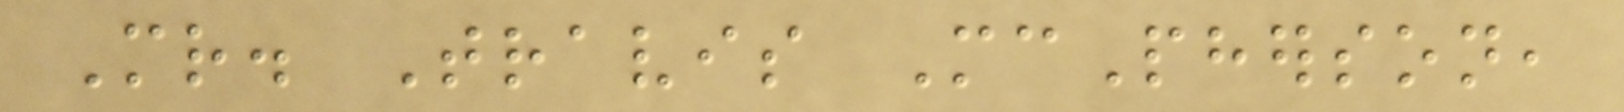Mr. Travis McPherson,
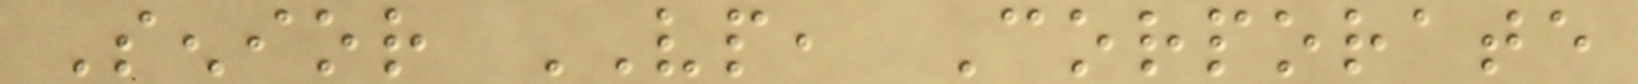Senior VP, Corporate
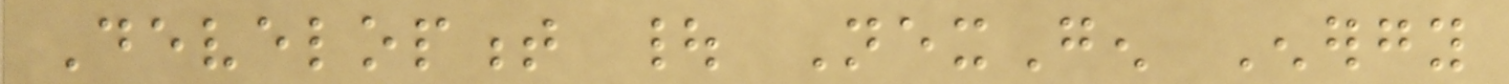Development | NexGen Energy
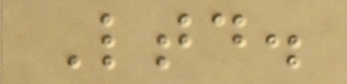Ltd.
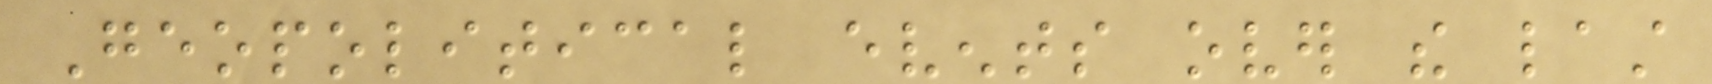Geopolitical events over the last
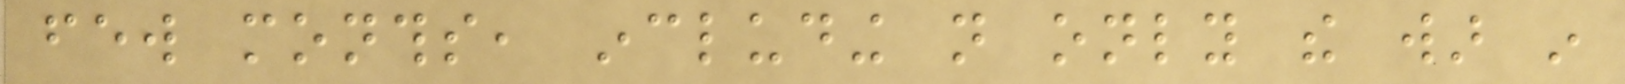few months, including not only the war in
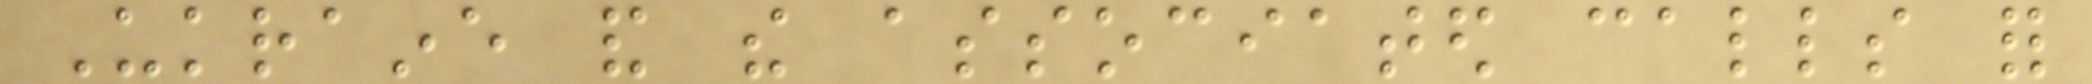Ukraine and the associated calls for
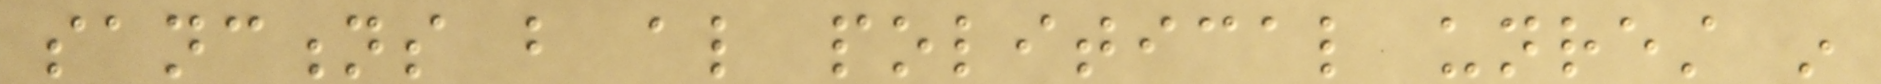sanctions but also political unrest in
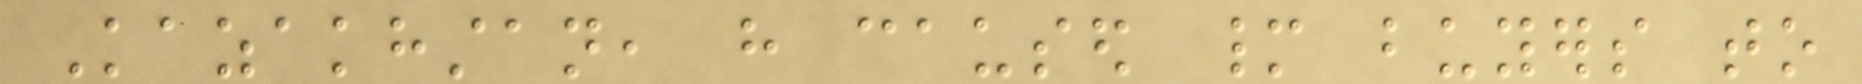Kazakhstan, have caused many buyers to
